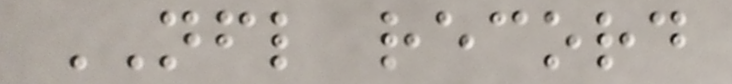NFL record
